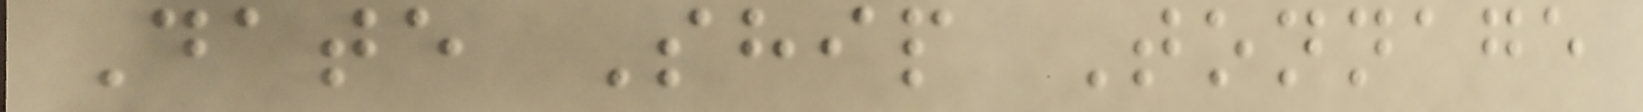Date Ship Tonnage
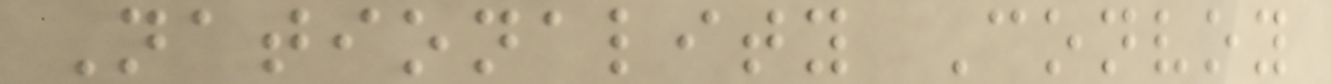Nationality Convoy
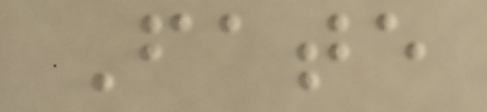Fate
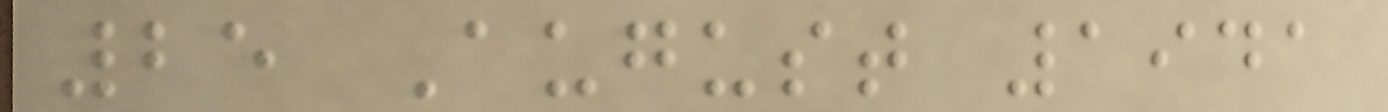25 August 1941
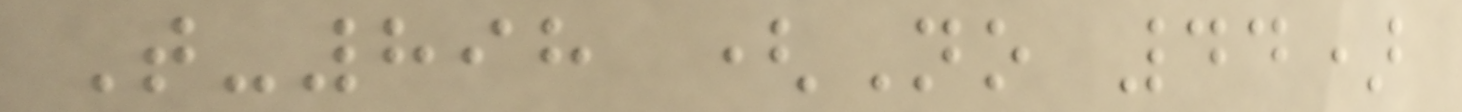T-898 (No 44)
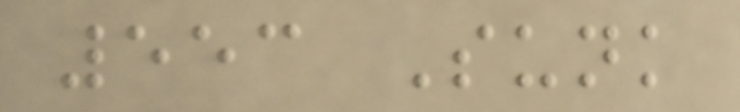553 Sunk
